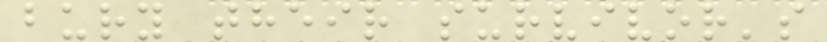bury their survivor's
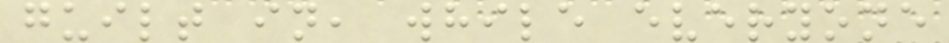guilt in, while everyone
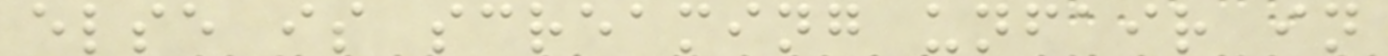else is screaming unfair in
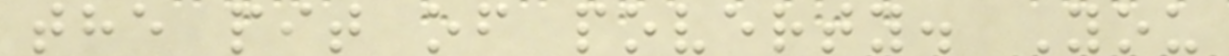the pit of poverty. You
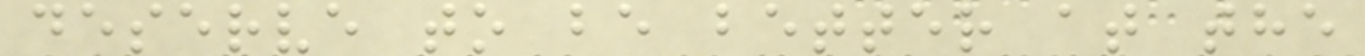deserve to be better at the
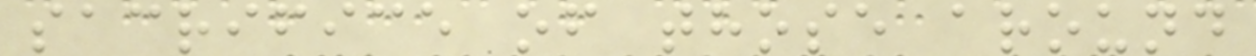sacrifice of those around
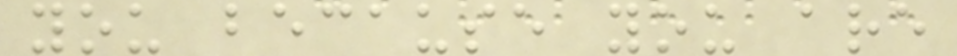you because you are
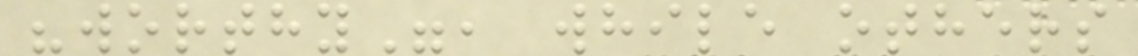"worthy", while others
